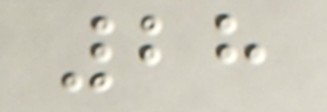28
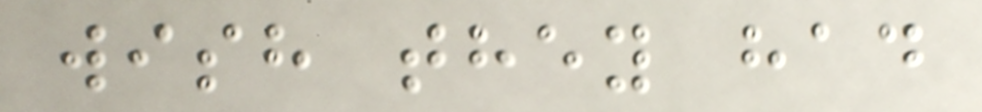wish they had
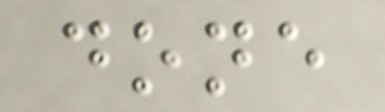done
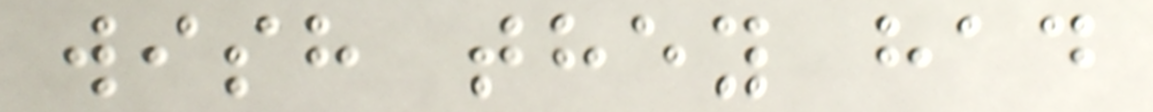wish they had
